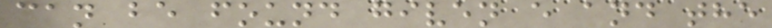can be found given e and the
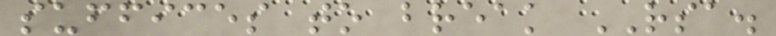suffices to break RSA.
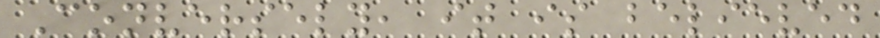Conversely, it is believed
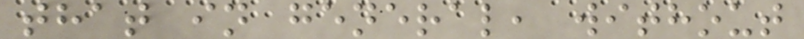that in general, without
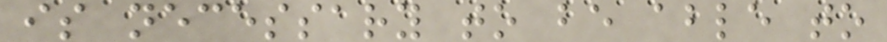is necessary to be able to
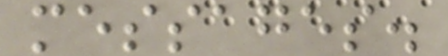messages.
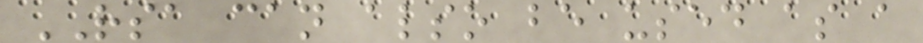RSA can also be used as a
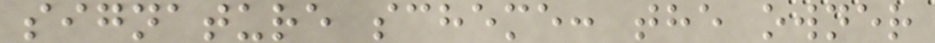signature scheme: the owner
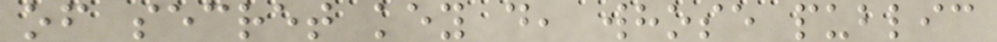of secret key d, whose public
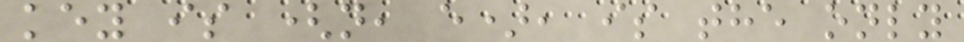key is (n, e), is the only
